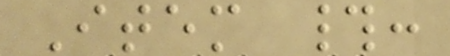Item #:
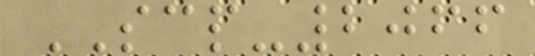SCP-2066
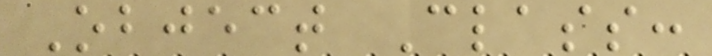Object Class:
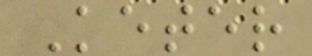Keter
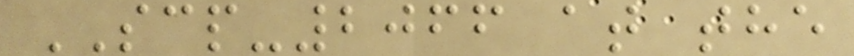SCP-2066 at the
